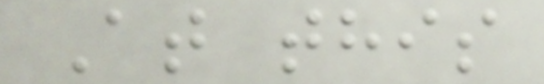At this
